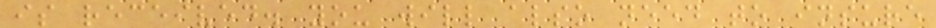is received. you will also need to insure
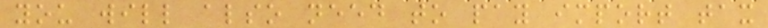you will also need to pay import tax
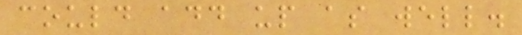could add up as well.
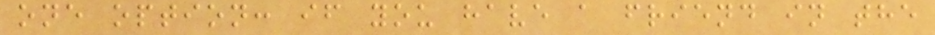one option: if you have a friend in the
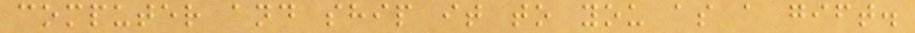computer and ship it to you as a gift.
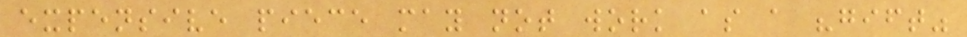expensive piece may not work as a "gift"
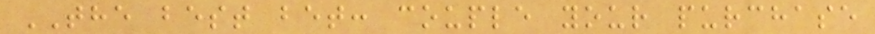THE best bet: couple your purchase
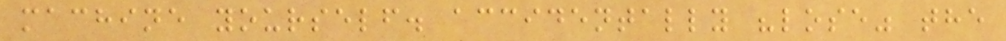machine yourself. accidentally "lose" the
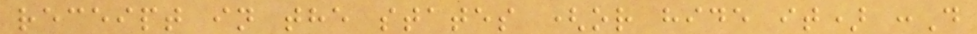receipt in the states (or hide it) :D
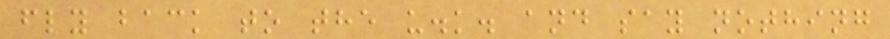fly back to the u.k. and say nothing
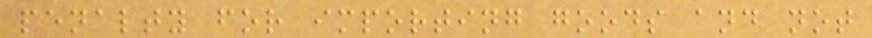penalty for importing goods and not
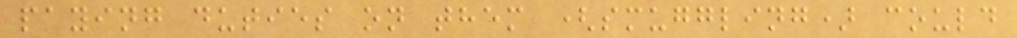paying duties on them (smuggling) could
